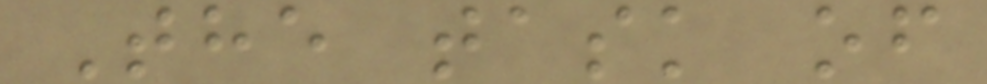The task of
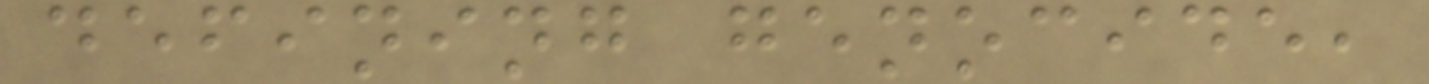defining genocide,
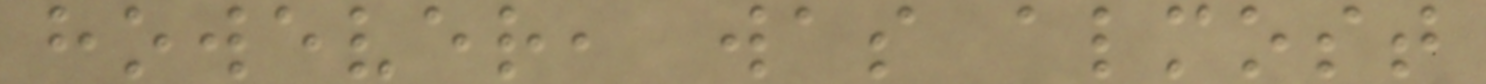however, was almost
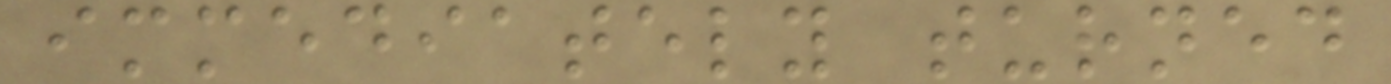immediately turned
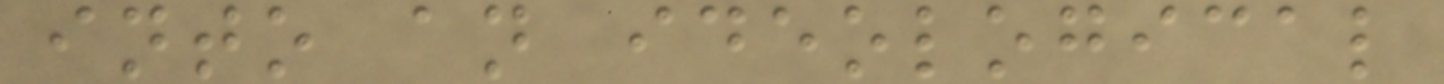into an ideological
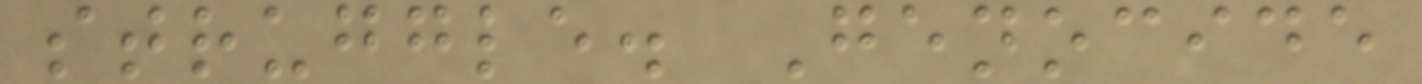struggle. Genocide
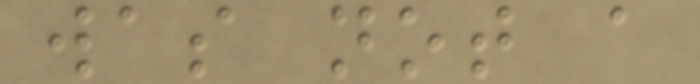was not a
